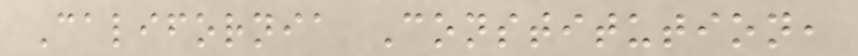California Constitution,
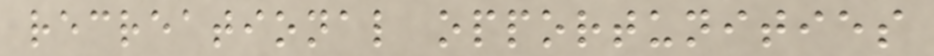recreational opportunities
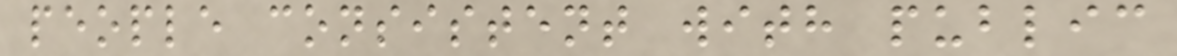people consistent with public
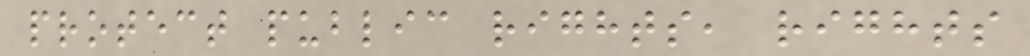protect public rights, rights
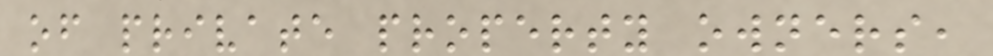of private property owners,
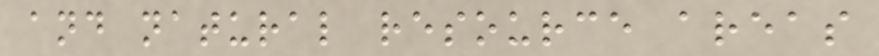and natural resource areas
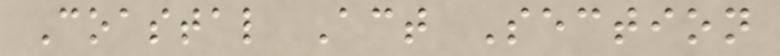Coastal Act Section
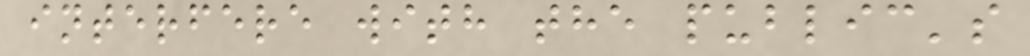interfere with the public's
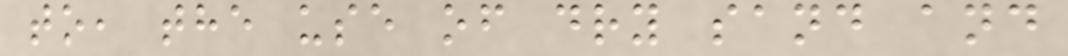to, the use of dry sand and
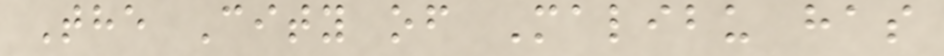The City of Malibu has
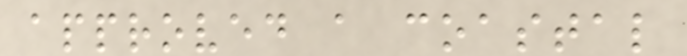approved a coastal
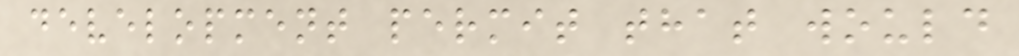development permit that would
